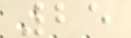25
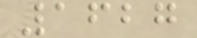1627
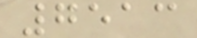7513
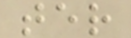ter
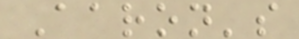Aaron's
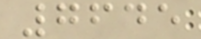7645
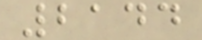2144
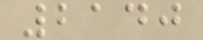2140
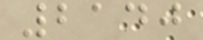2140
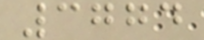3774
